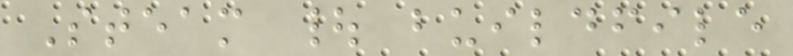Steam | buildfile
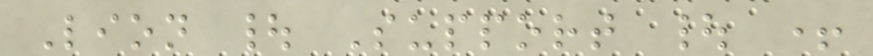Lion | Support | +
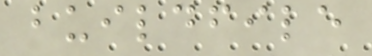buildfile
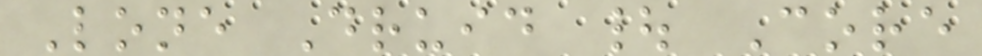Lone Druid | Core
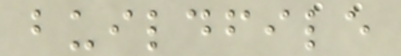buildfile
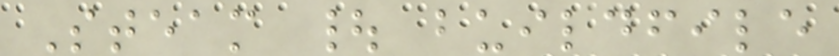Steam | buildfile
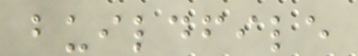buildfile
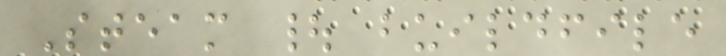Steam | buildfile
